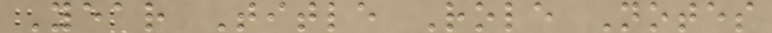Year Title Role Notes
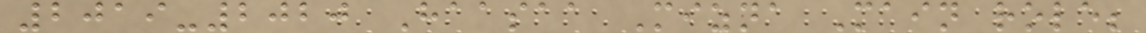2019-2020 Haasaa Mizna Main role;
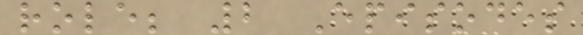role; 2 Episodes
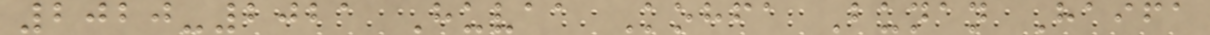2020-2021 Huvaa Kohfa Bunan Haifa
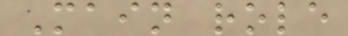Main role
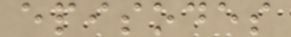episodes
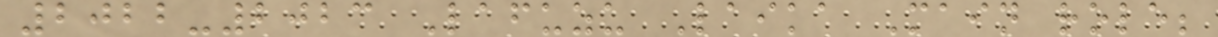2022-2023 Lafuzu Laika Main role;
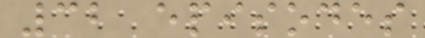32 episodes
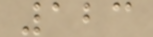123
